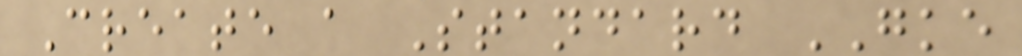Create a Standard GKE
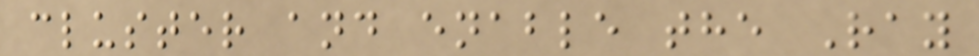cluster and enable the Ray
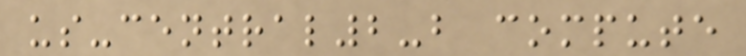us-central2-b compute
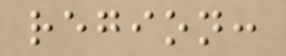region:
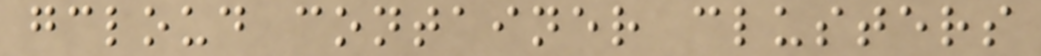gcloud container clusters
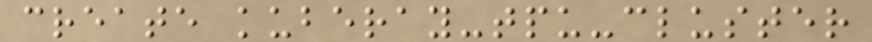create kuberay-tpu-cluster
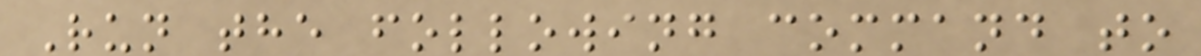Run the following command to
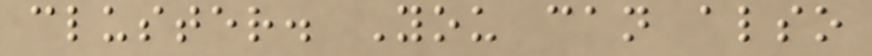cluster. You can also
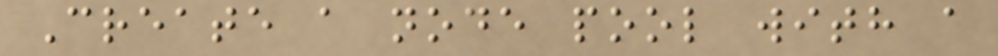Create a node pool with a
